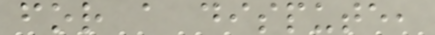for a dispute,
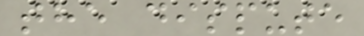the dispute
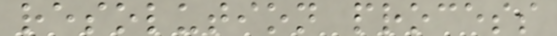resolution process
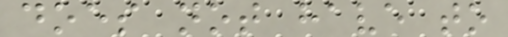does not have to
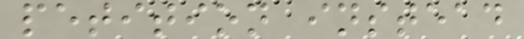petition instead
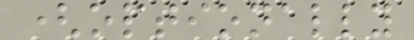(optionally
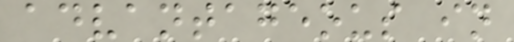advantageous in
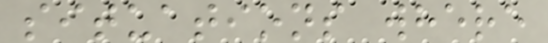situations where
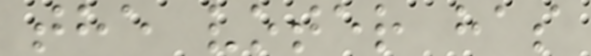the voter has
